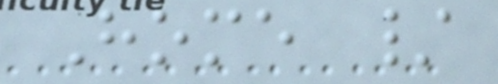Home /
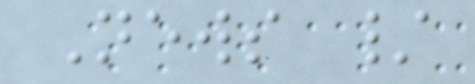News /
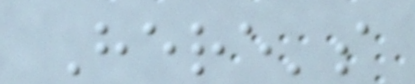Here's
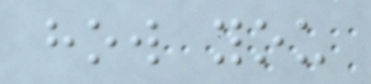how you
